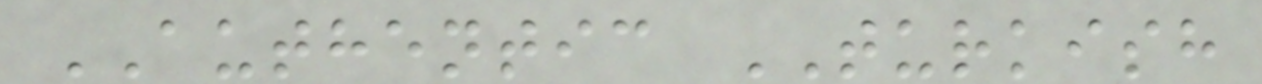AUTHENTIC TURKISH
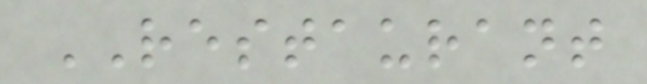RESTAURANT
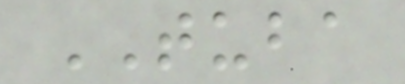TUBA
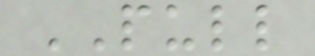PULL
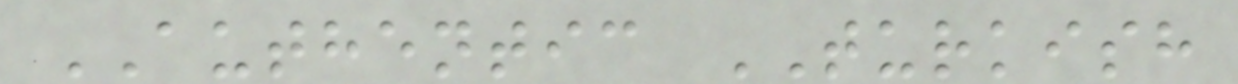AUTHENTIC TURKISH
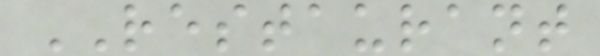RESTAURANT
